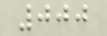000
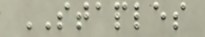STAPLES
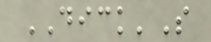DICK'S
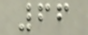66
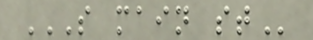S MAIN ST
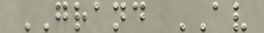GRAND AV
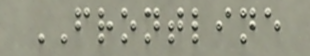FRONTLINE
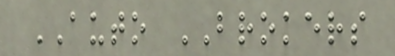AUTO BROKERS
